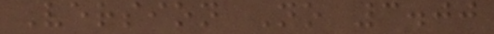Version No 3.00
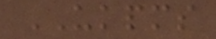UKPMS
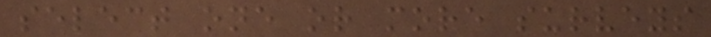select one or more surveys
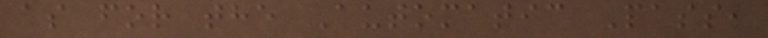as for the Automatic Pass,
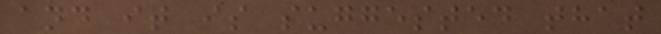and it is suggested that
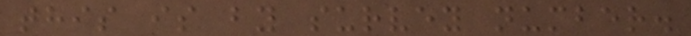this is by survey number.
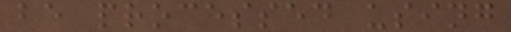be processed using
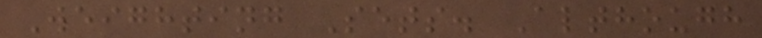Weighting Sets. Although
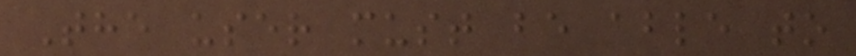The user must be able to
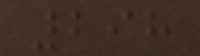298
